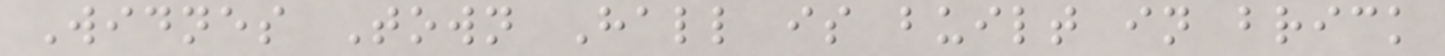Widnes Town Hall is built in brick
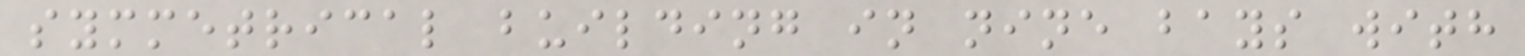symmetrical building in nine bays with
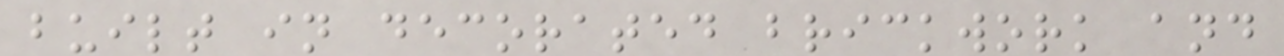built in decorated brickwork and
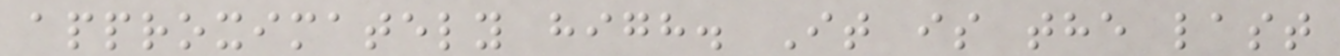approximately high. It is the last
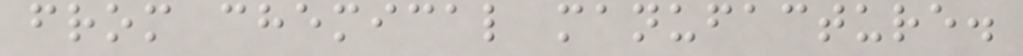from chemical manufacture.
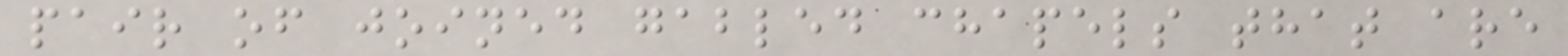pair of joined gabled chapels that are
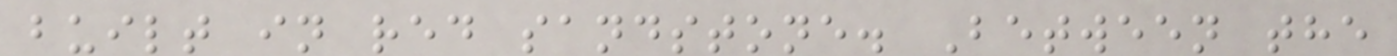built in red sandstone. Between the
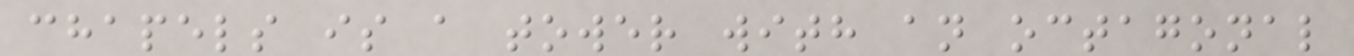chapels is a tower with an octagonal
